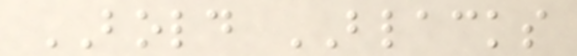BOLD BLACKS
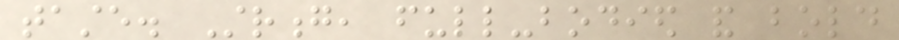taste. Strong, full-bodied and bold
